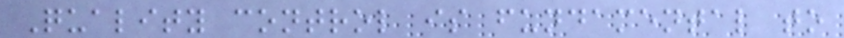Quality control is fundamental to
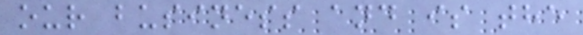our business and is the
